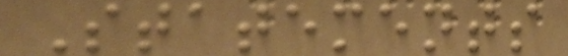Statements
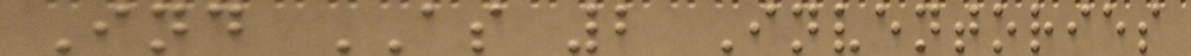Ind AS 2 Inventories
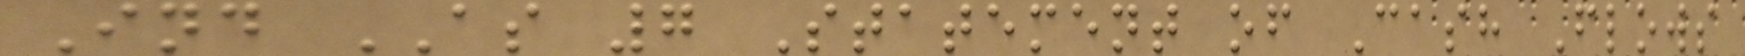Ind AS 7 Statement of Cash Flows
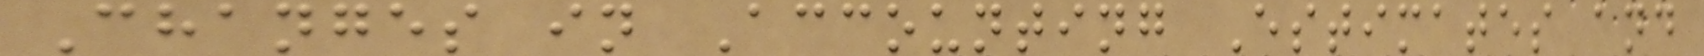Changes in Accounting Estimates and
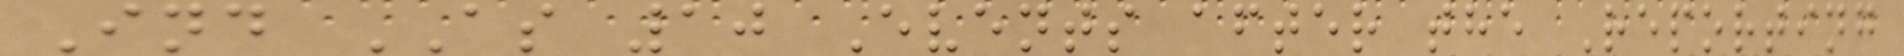Ind AS 10 Events after the Reporting
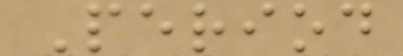Period
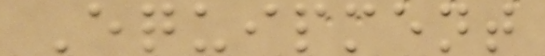Equipment
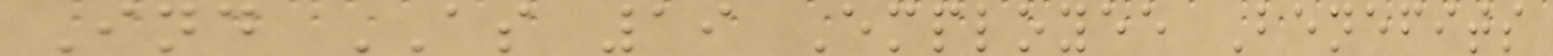Ind AS 19 Employee Benefits
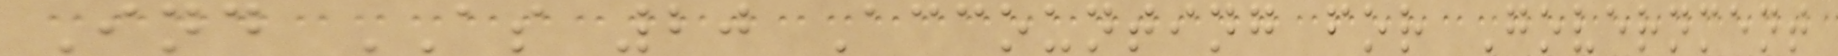Ind AS 20 Accounting for Government
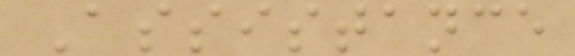Assistance
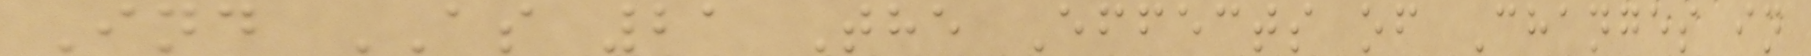Ind AS 21 The Effects of Changes in
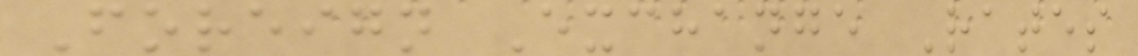Foreign Exchange Rates
